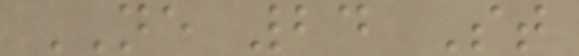NE 24 St
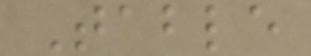Table
